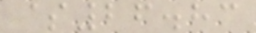$26.83
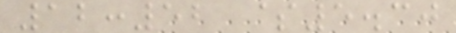12:52 $5.30
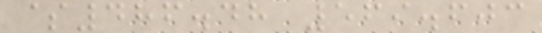$486.48 569.603
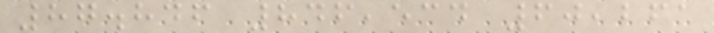87.846 846,534 60,261
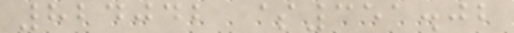824042 $351.02
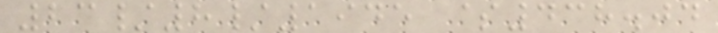23/8/1945 $438.04
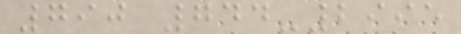790 744-2995
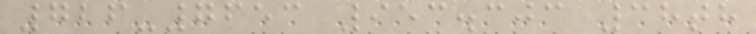726-7653 953.303 38th
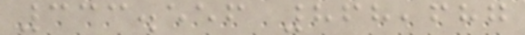333.556 868,687
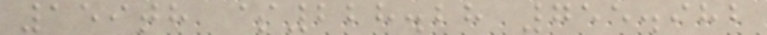159th $228.28 755.982
